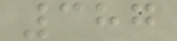387
